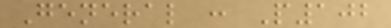General : P102
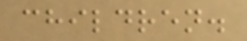children.
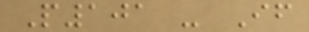P101 - If
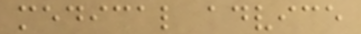medical advice
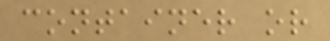container or
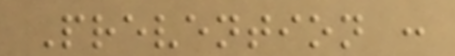Prevention :
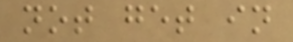not get in
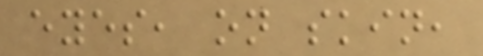eyes, on skin,
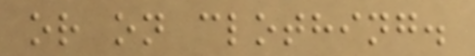or on clothing.
